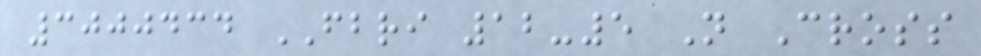3000434 FBRI 12-5 N Cross
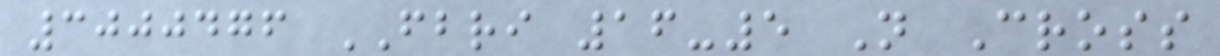3000476 FBRI 16-5 N Cross
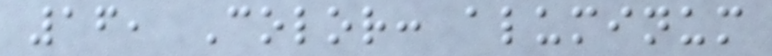16, Color: aluminum
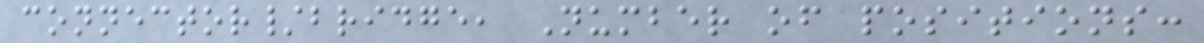connector/bridge, Number of positions:
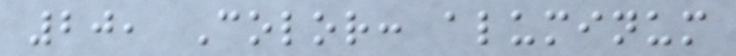20, Color: aluminum
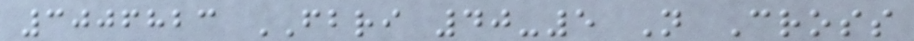3006823 FBRI 40-5 N Cross
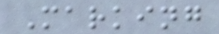Marking
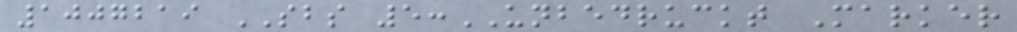1007219 SBS 5:UNBEDRUCKT Marker
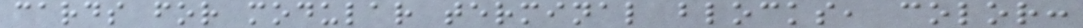cards for modular terminal blocks, color:
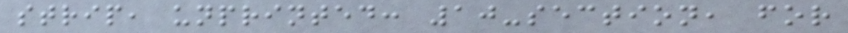strip, unprinted: 10-section, for
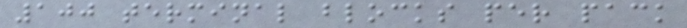100 terminal blocks per pack
